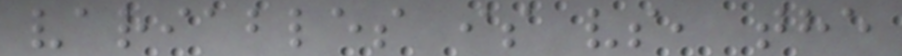variables is vs, the
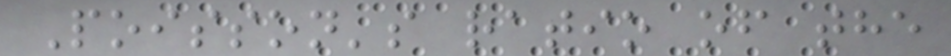Poisson's ratio of the
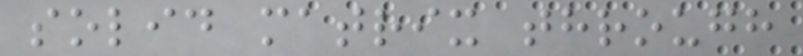solid matrix through
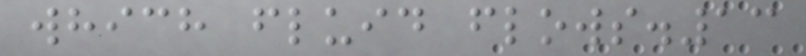which fluid flows.13
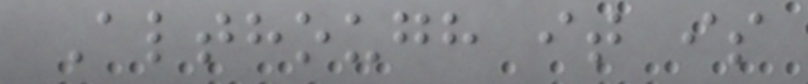Although it is
